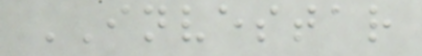INVESTAR
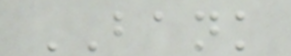BANK
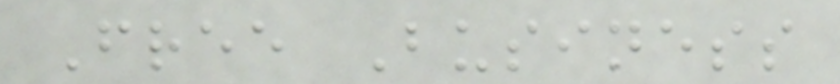Free Business
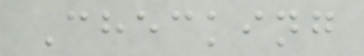Checking
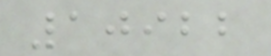10922
